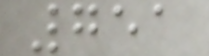751
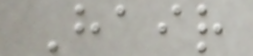Hair
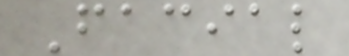Facial
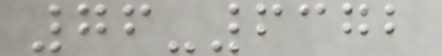76-6372
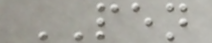PEN
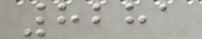8281
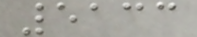5133
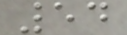54
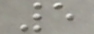5
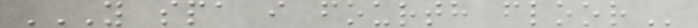Y SPA I FOURTH FLOOR
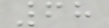68
